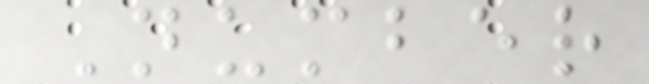Number
